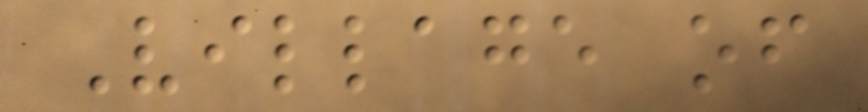Village of
